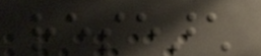research
